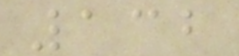132
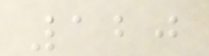120
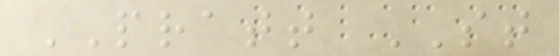PRATT ST
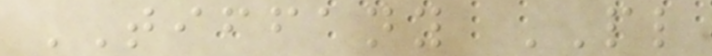TIFFANY PL
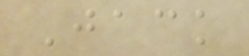Jack
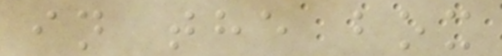in the box
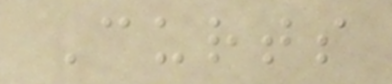Curts
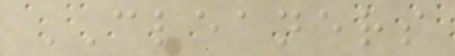CLEANERS
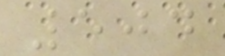504
